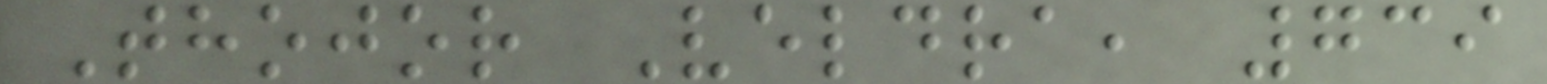Thojor Veldra, 739
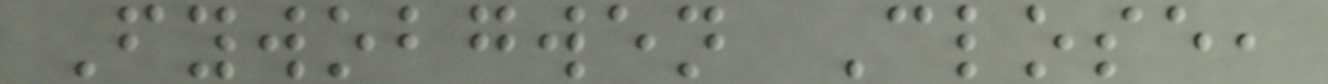Fywobgwen Close,
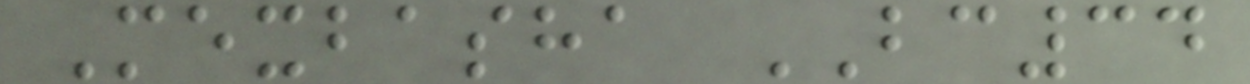Mexbasha BC34
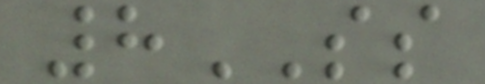8SS
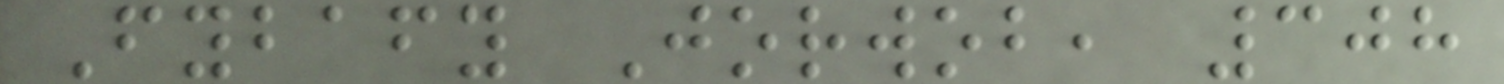Fybafy Jorwob, 308
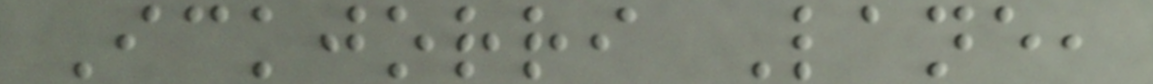Ickjorri Lane,
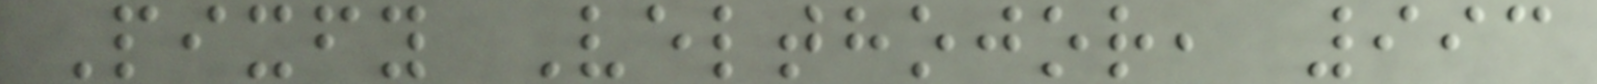Pixfy Velthojor, 993
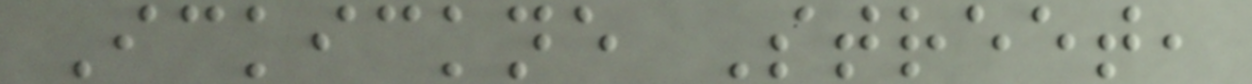Ickickne Street,
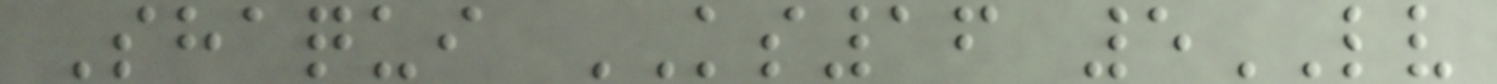Shaqui KS16 5LV
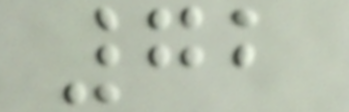72
